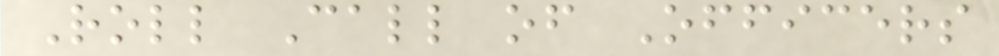Roll Call of Officers
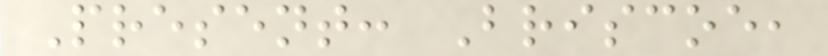Present: Briscoe,
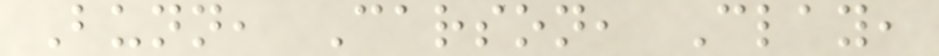Bunn, Carson, Clay,
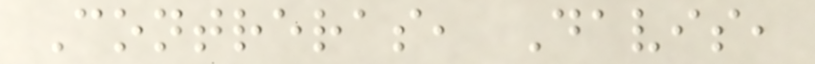Contreras, Davis,
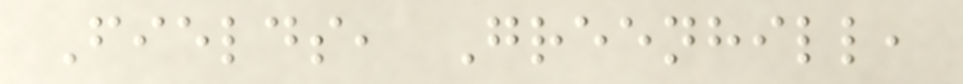Fields, Greenhill,
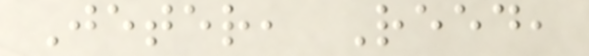Jeter, Reed,
